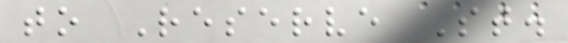to Reserve St.
